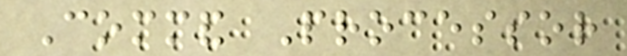Command Processor
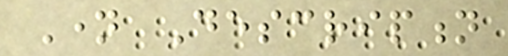Name Description
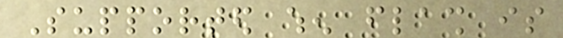Supported when flash is
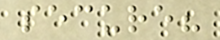secure?
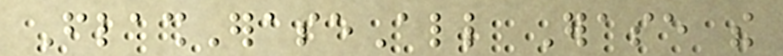FlashEraseAll Erase the
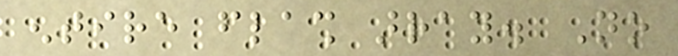entire flash array. No
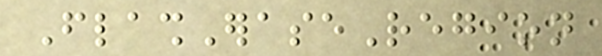FlashEraseRegion
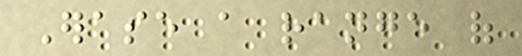Erase a range of
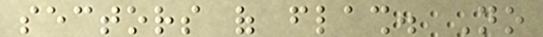sectors of flash. No
